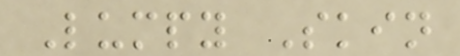Lumpy Skin
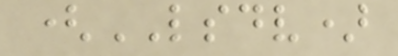(LSDV)
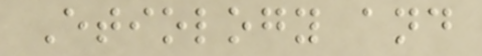Etiology and
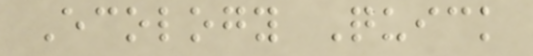Ecology Quick
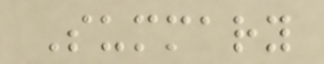Summary
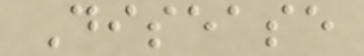Disease
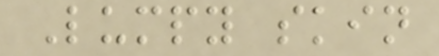Lumpy skin
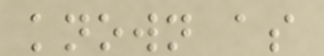known as
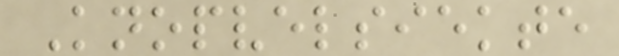Knopvelsiekte
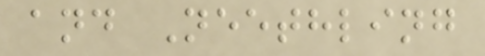and Neethling
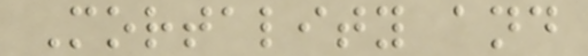Mortality and
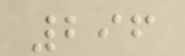296
